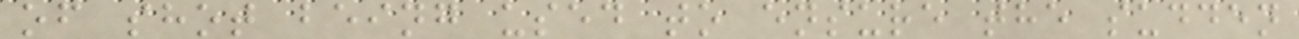of shot being used to ensure the sudden
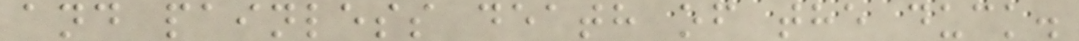and painless death of the duck.
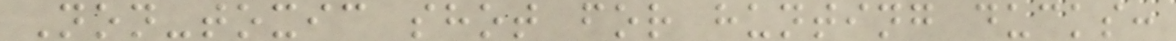Non-toxic shot for hunting ducks:
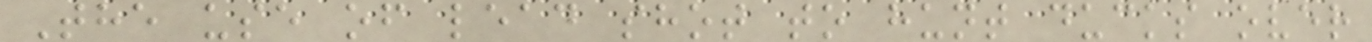The use of lead shot to hunt ducks over
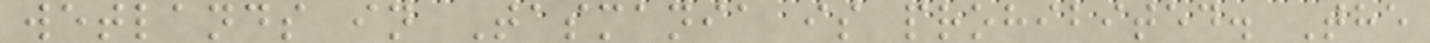wetlands in Tasmania is prohibited. The
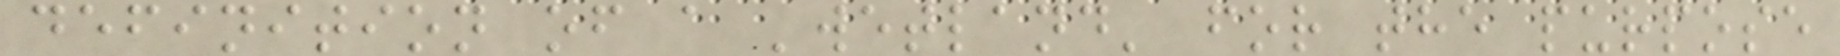definition of a 'wetland' for the purpose
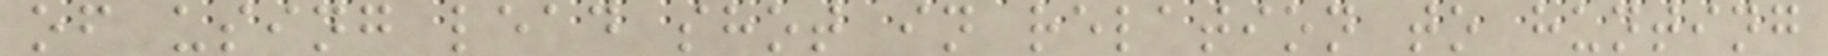of using lead shot in relation to hunting
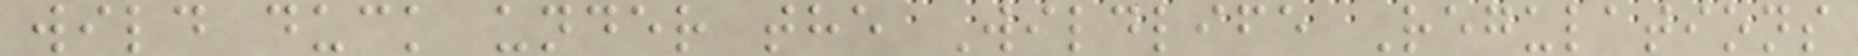wild duck under the Wildlife Regulations
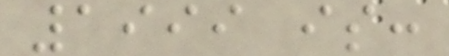1999 is:
